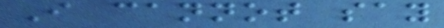I cannot say
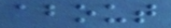about
